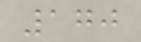170
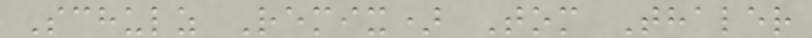Schulz Remix) Tom Thaler
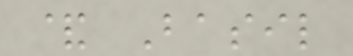& Basil
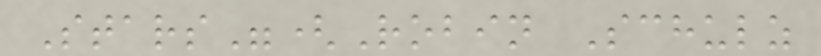Stars"(Robin Schulz
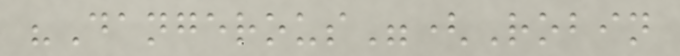"Dangerous"(Robin
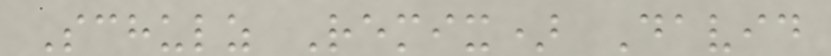Schulz Remix) David
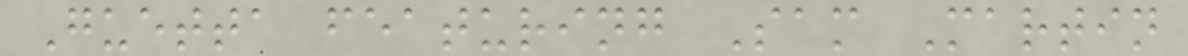Guetta featuring Sam Martin
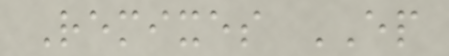Remixes EP
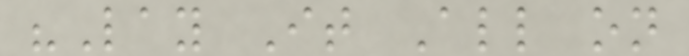"Lay It All on
